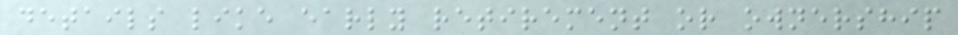details like early retirement or ownership
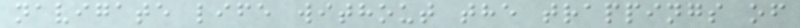navigate life without the trappings of
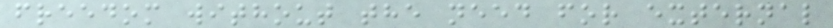freedom without the need for external
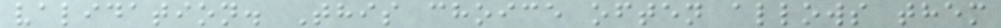validation. This choice often allows them
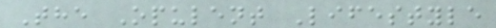The Opulent Lifestyle
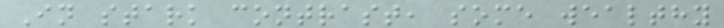In stark contrast, some wealthy
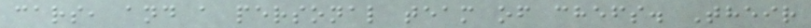cars, and a personal team of chefs. Their
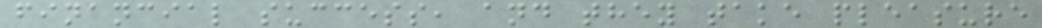financial success, and they take pleasure
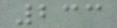233
